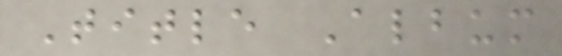Title Album
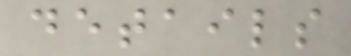details
